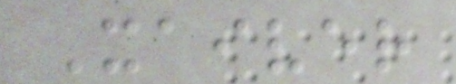Xaiver
